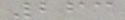263
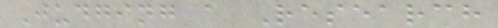Judging a Research
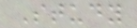Study
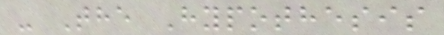- The Hypothesis
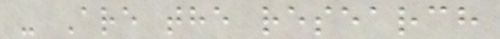- Are the research
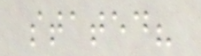stated?
